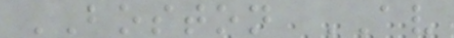BOSTON AV
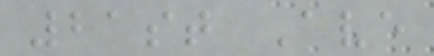21st Ave
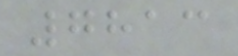7813
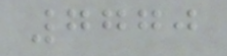7770
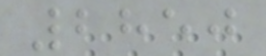2850
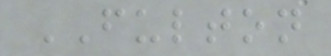FULTON
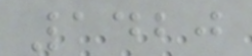1420
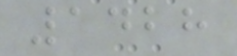1428
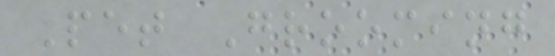Pet Grooming
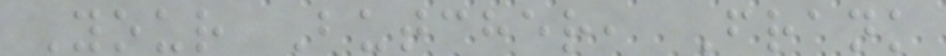Your Butcher, Frank
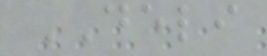DELI
